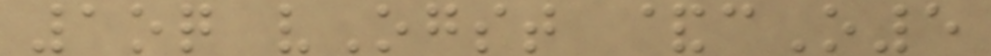1oq vOgst &cO5
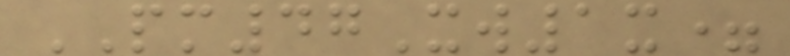PM47Xw1x=
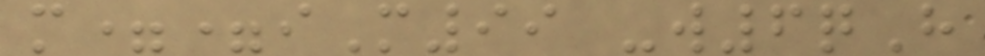m==iM99 -w6qH
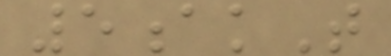5akT
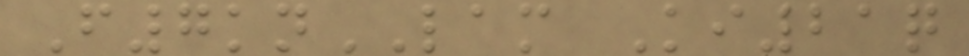F7knLAM Ki21q
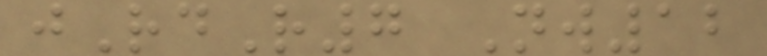jRdR7 Nw12
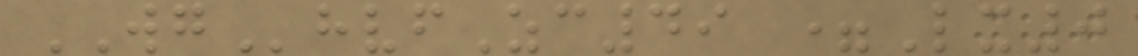WGhvfZc49 =Lx0
